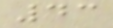43
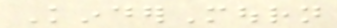KinderMourn
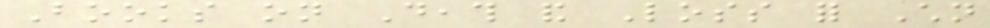Books on Death and Loss for Children
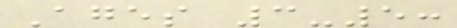Ages 3-5:
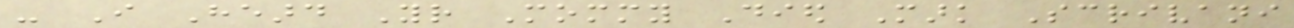- I Heard Your Mommy Died Mark Scrivani
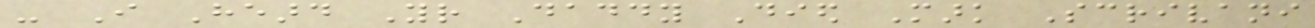- I Heard Your Daddy Died Mark Scrivani
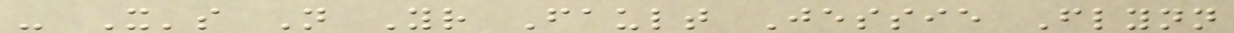- It's Not Your Fault Jessie Flynn
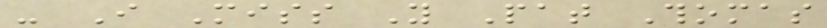- I Miss You Pat Thomas
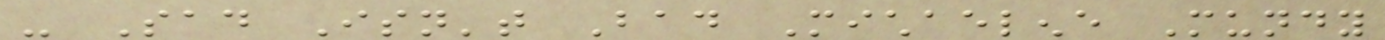- Sad Isn't Bad Michaelene Mundy
